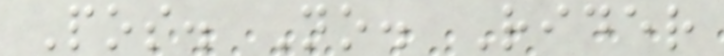Pos. No. Rider
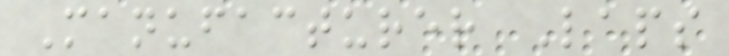Manufacturer Laps
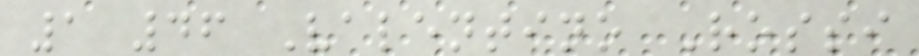1 46 Valentino Rossi
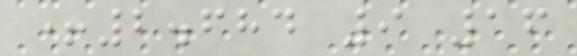+2.684 9 16
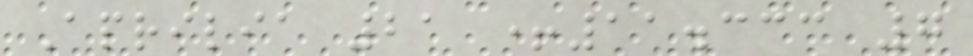Aprilia 21 +11.333 7
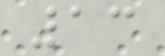13
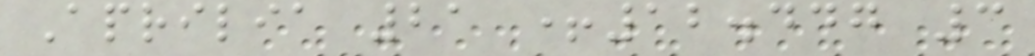Aprilia 21 +12.447 3
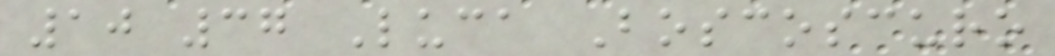10 37 Luca Boscoscuro
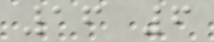16 6
